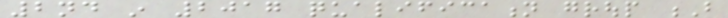2nd in 2017 qualification group B
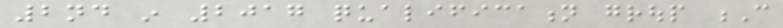2nd in 2017 qualification group C
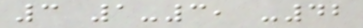3 1-3, -42
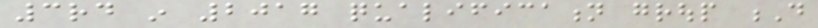3rd in 2017 qualification group D
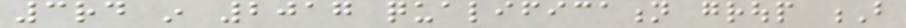3rd in 2017 qualification group B
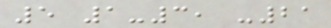5 1-3, -21
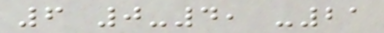6 0-4, -21
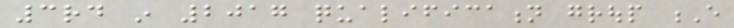3rd in 2017 qualification group E
